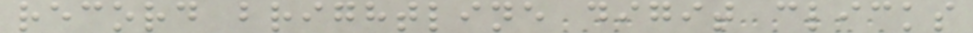record brightline digit clicks
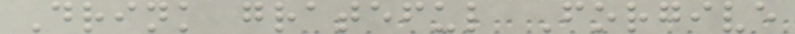Drink grateful Forgive
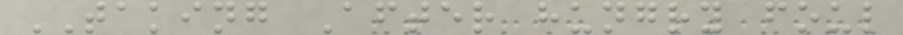TAKING After hungry foul
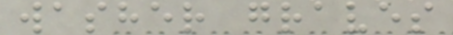washer graves
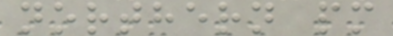northern pm
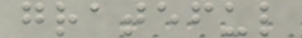grateful
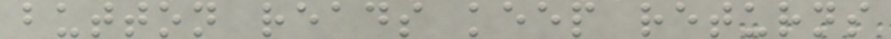button reads keep returns
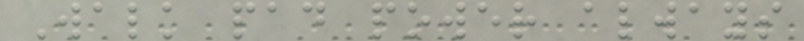Walk pad power always
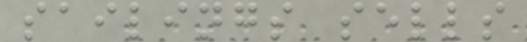sailings sells
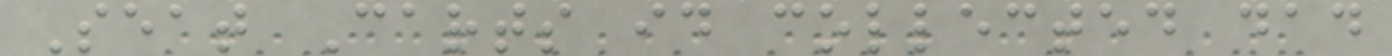Seat Carts id collected dad
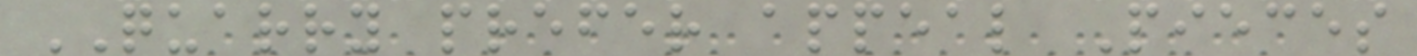QUARRY prefer appeal Pieces
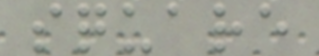square
